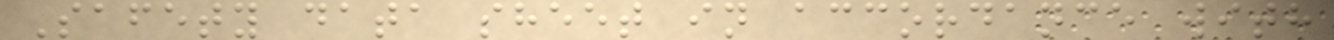Safety data sheet in accordance with
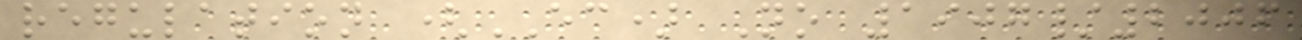regulation (EC) No 1907/2006
